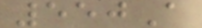550A
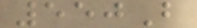550B
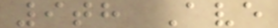9th Ave
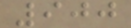900
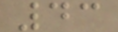43
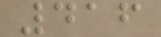416
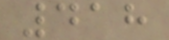418
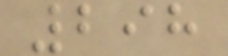298
